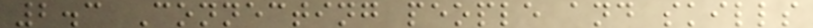2.3 Connecting people and skills
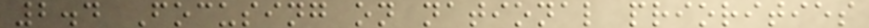2.4 Focusing on national priorities
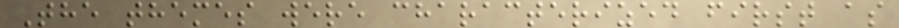The themes were characterized first as
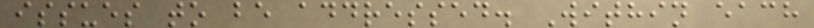issues to be addressed. Within each
